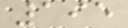195
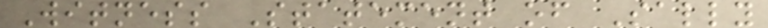Witness Statement of Sally
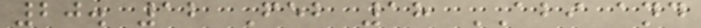20. 12 Feb 18 ABI and
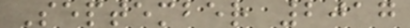September 2017
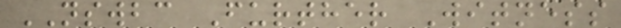NSWBC Further Witness
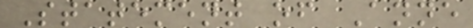Statement of Anne
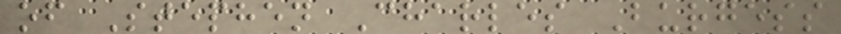of Stephen Charles Burgess
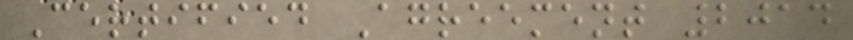Certified Agreement 2014
